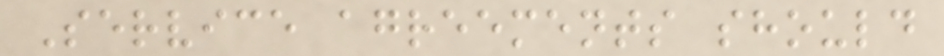Service agreements should
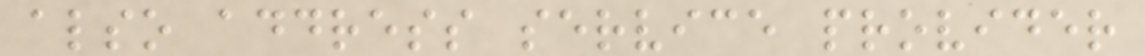also address service provider
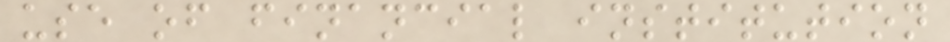use of financial institution
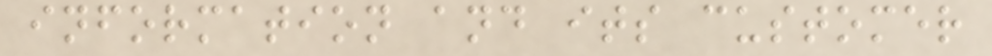information and its customer
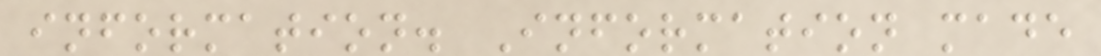information. Information made
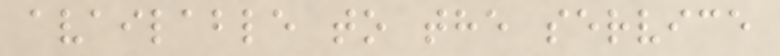available to the service
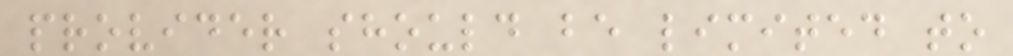provider should be limited to
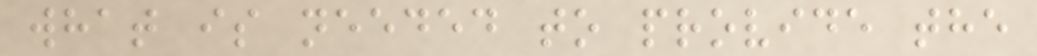what is needed to provide the
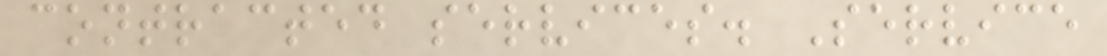contracted services. Service
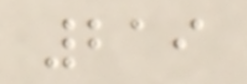219
